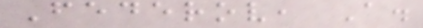Federov, A.
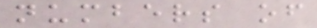numbers of
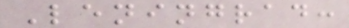Leningrad:
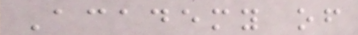Academy of
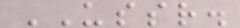USSR.
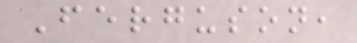Ferguson,
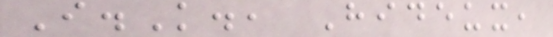I.K., Hideux,
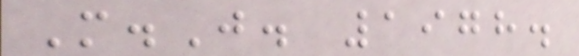M.J. 1978.
